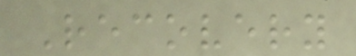Recovery
